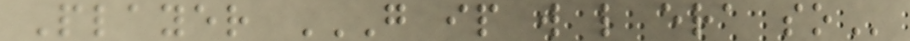Player G IP W L ERA SO
